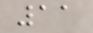11
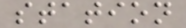station
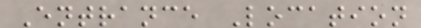Entrance Location
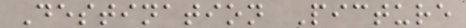Destination Picture
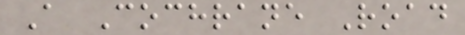A Cochrane Road
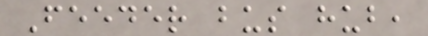Feeder bus hub,
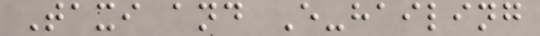Taxi and E-hailing
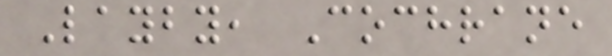Layby, Cochrane
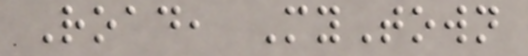Road, MyTown
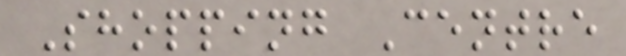Shopping Centre
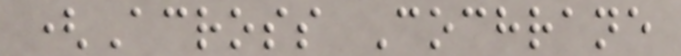(Across Cochrane
